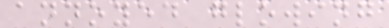annoyed glowing
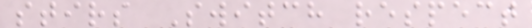stirs Switch respect
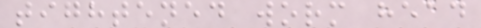tightened worm head
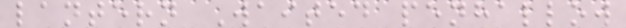lantern Waited penhallow
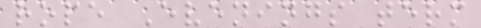rope Evenings term
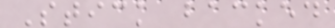Stick backed
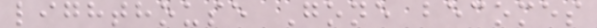lighthouse Gone becomes
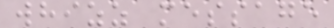whizz message
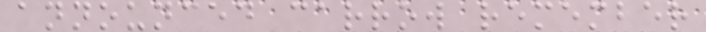announced carrow remember
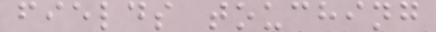fields touching
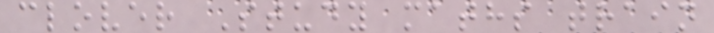clover Study maths train
